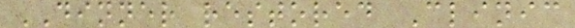DINNER restored Clinic
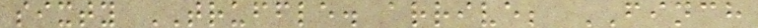sixty TRUFFLE. arrive; FINCH
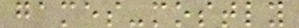games-mostly
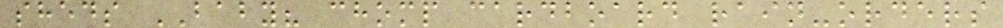sheds BABY? chomp cardboard rain-orders
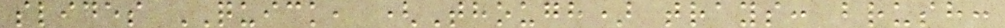slides QUICK, (Though) trays: brush:
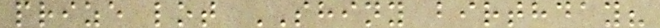prize lot SHINY birthday?
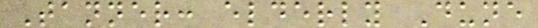Tanner: elderly Dune
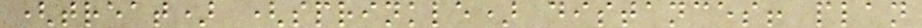(treat) (sprinkle) distances! plan
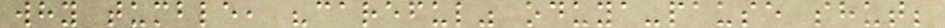why tumble, "careful" oduya-pause shut;
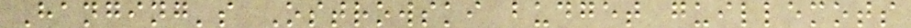Hanging's Ostrowski budget guillemots
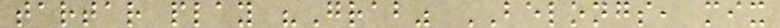tartar play "Grab" BELONGS, mix
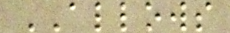ALLOWS
